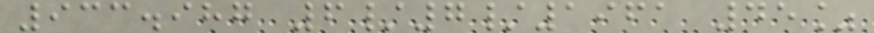933.987 6/7/1961 45%
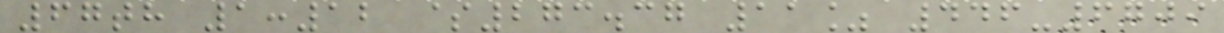67th 1:12 $273.37 11% 446-6709
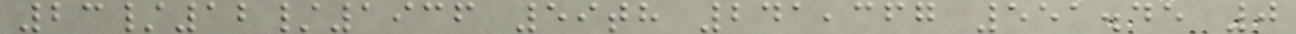23/12/1936 59th 241,367 551.45 0
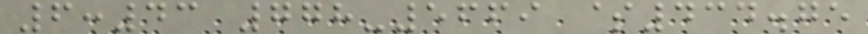6:43 778-5669 $434.75
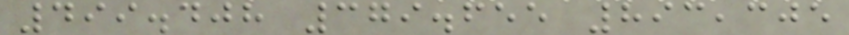499.408 379.655 893,305
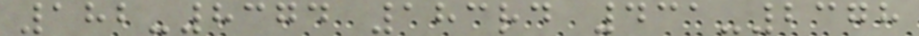182-8374 183rd 431-2378
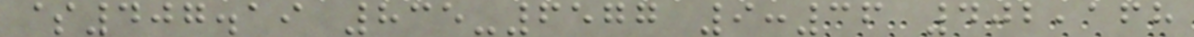$407.19 835-6577 9:36 402,168
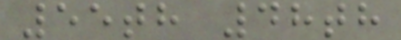55th 48th
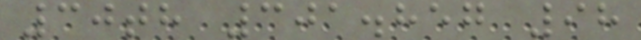30th 301.857 98
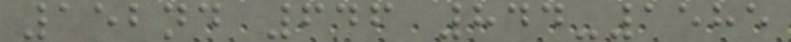152nd 646 844-1585
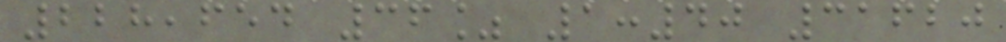228,654 36% 1:40 31620
